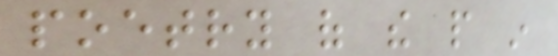poetry of the people in
